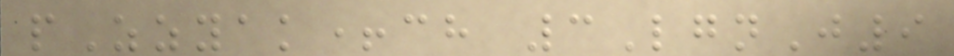pZzyak+ch 3LgnJ9
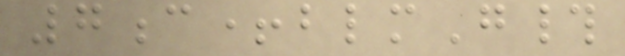7c+blmG#
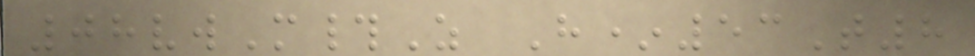08vwM#Z H*53T8
